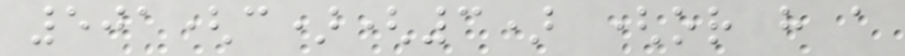501(c)(3) (or have a
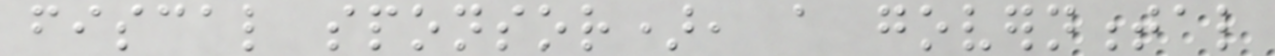fiscal sponsor), a governmental
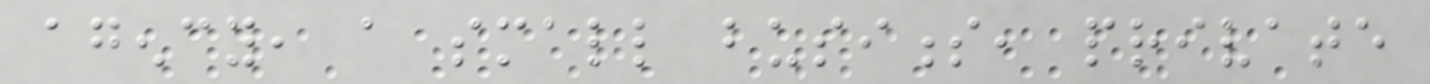agency, a small business, private
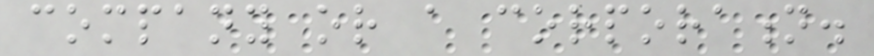company or a corporation.
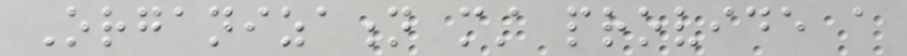Organization must provide a
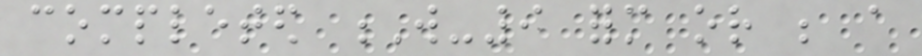completed W-9 form or be a
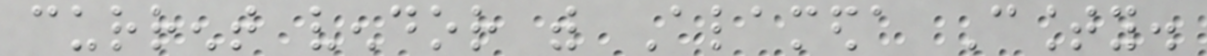current vendor with Alameda County.
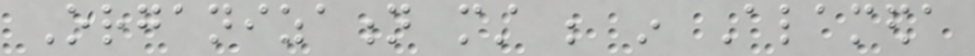Organization must be in Alameda
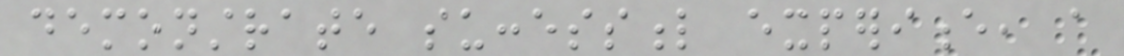demonstrate successful experience, a
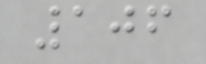106
